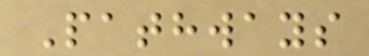Pathways
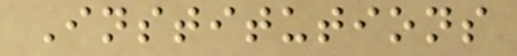Institutions
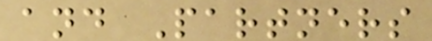and Partners
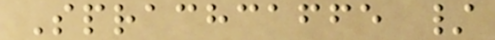Sprachcaffe /
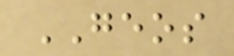GEOS
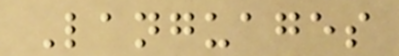Languages
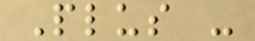Plus -
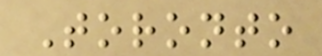Toronto
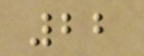22
